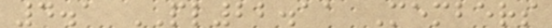4.1 PL22.11 Members
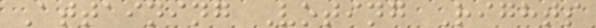Attaining Voting Rights
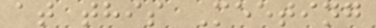at this Meeting
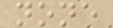none
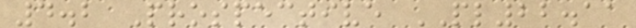4.2 Prospective PL22.11
